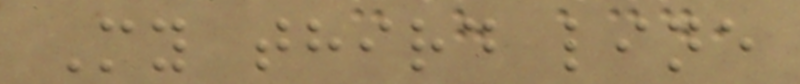My third line
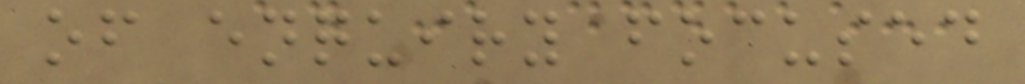of enquiry focused
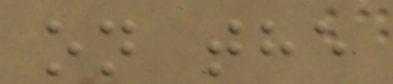on the
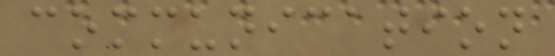communication
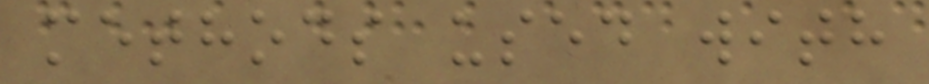methods used with
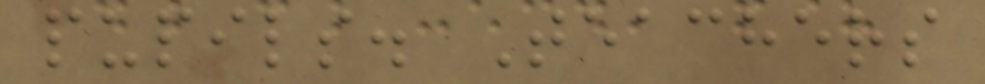pupils. Teachers
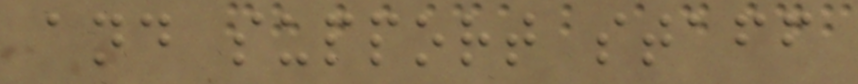and support staff
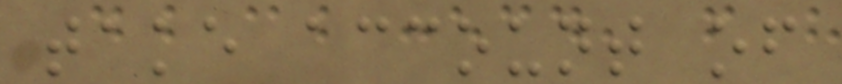take account of
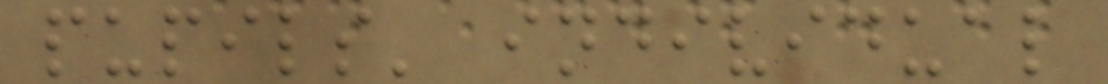pupils' individual
